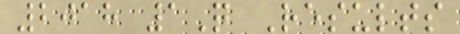2018 1Q Results
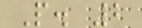P. 2
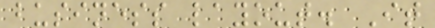business layout. It
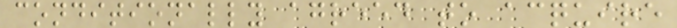conditionally agreed to acquire
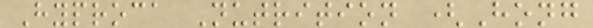Hyproca Nutrition (Hong
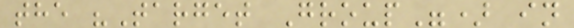the "Target Group") in
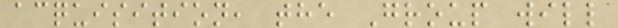acquisition, the Group will
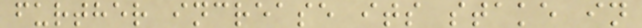further increase its stake in
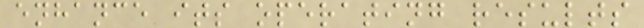enhance its operating results
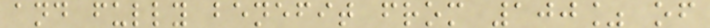and fully benefit from 100% of
